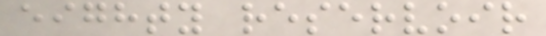eighty reservoir
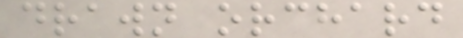drawn orchard
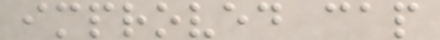improved cap
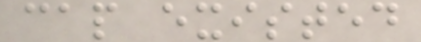cap existed
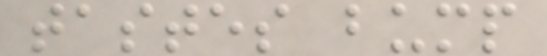tastes bump
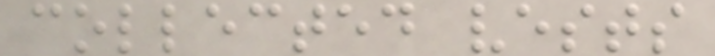collected vests
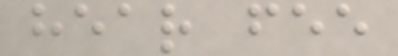hear fee
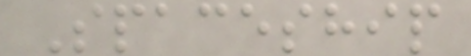Spaceship
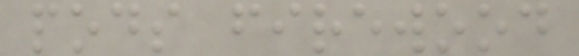pods firewood
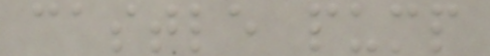castle pump
